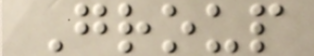Group
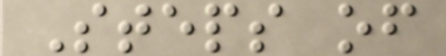Steps of
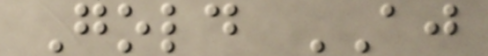Gold AJ
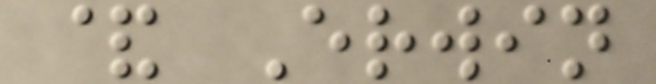& Erwin
